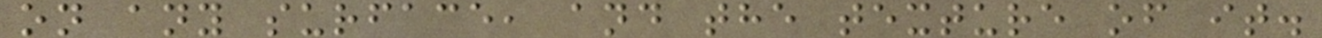on any surface, and the texture of it.
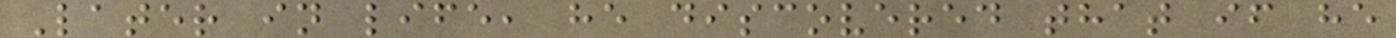Later in life, he discovered that if he
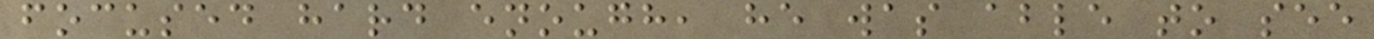focused hard enough, he was able to see
